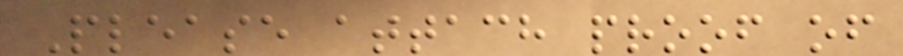Please attach proof of
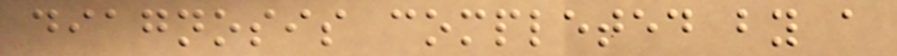diagnosis completed by a
